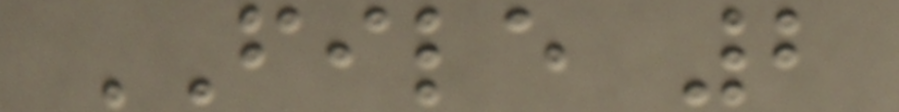FILE 2
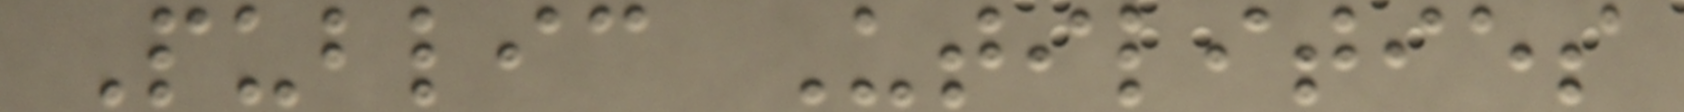Public Utilities
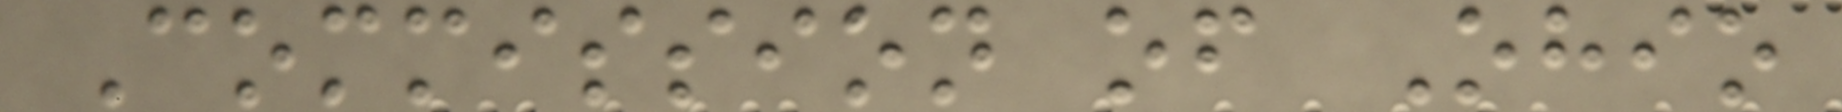Commission of Ohio
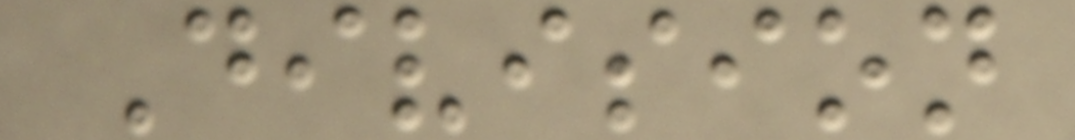Division
